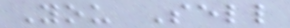You Sell
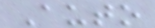Auto
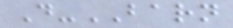D-BARN
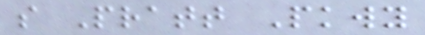s Pratt Pkwy
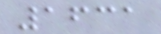1631
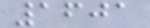1601
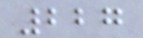227
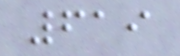619
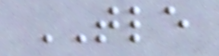TLE
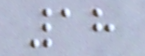18
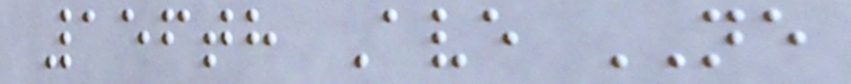156th Ave NE
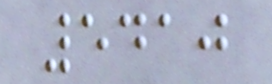5410
